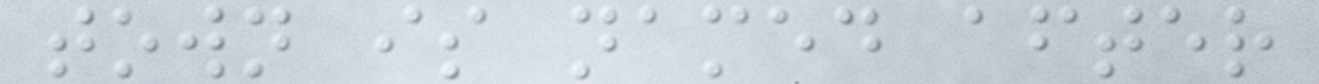town is named after
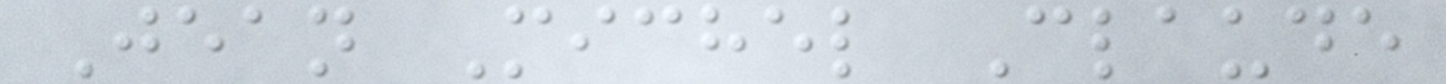Jean Michel Claude
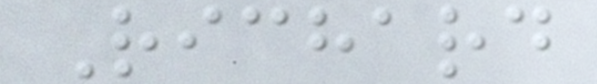Richard
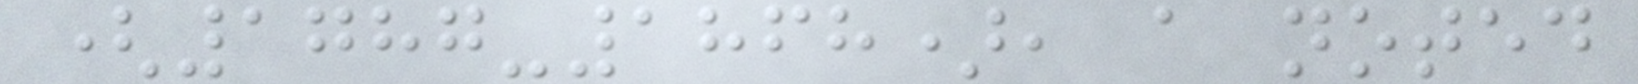(1787-1868), a noted
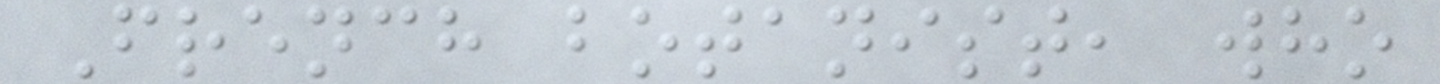French botanist, who
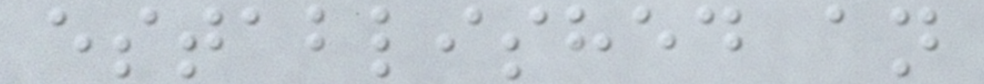established an
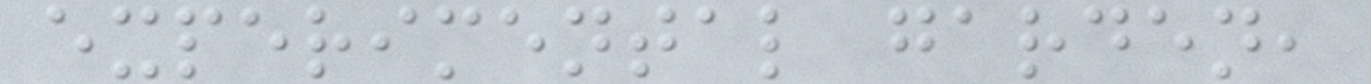experimental garden,
